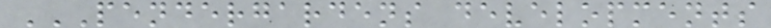PENDERGARDENS DEVELOPMENTS
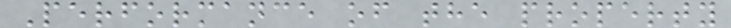Performance of the property
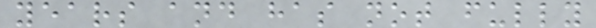years and has not fully
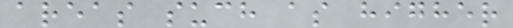areas such as higher
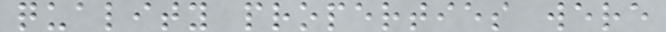quality properties were
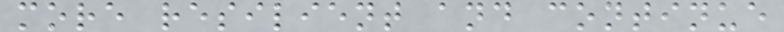more resilient and continue
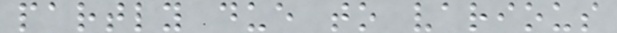partly due to various
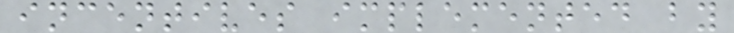incentives implemented by
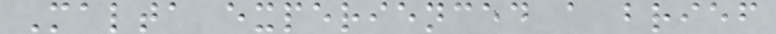Malta experienced a brief
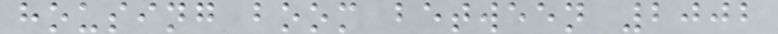housing boom between 2002
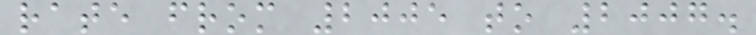rate from 2005 to 2007.
